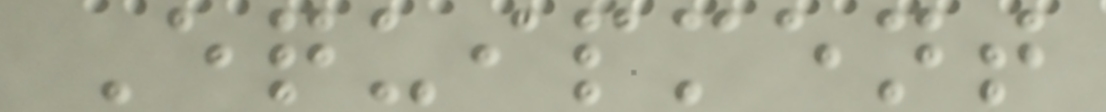Equipment
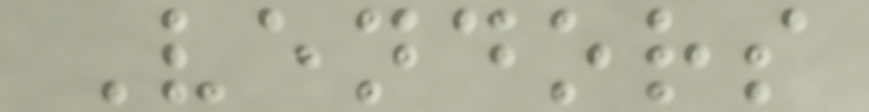Vendors
